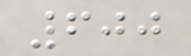600
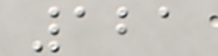121
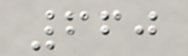660
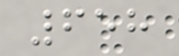658
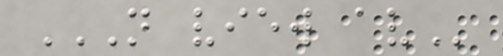N VIEW AV
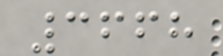3668
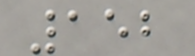152
